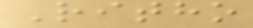Ritho
